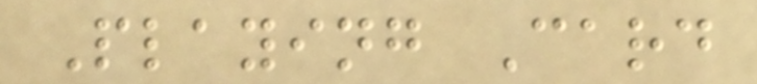Playing Card
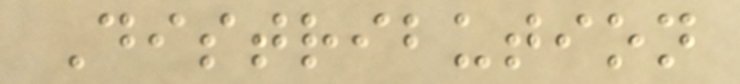Distribution
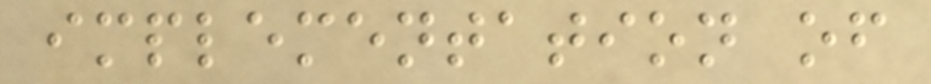implementation of
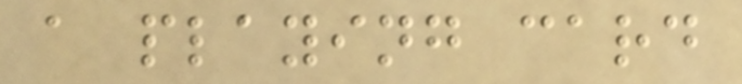a playing card
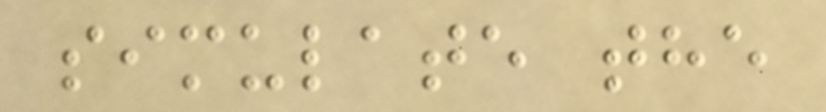simulate the
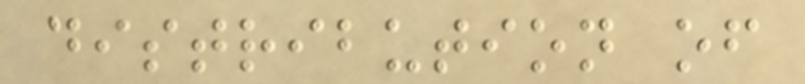distribution of
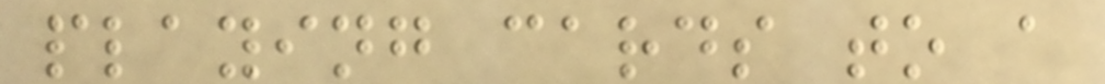playing cards to a
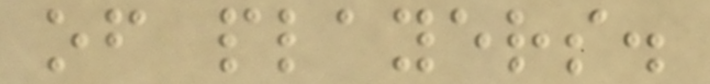of players.
